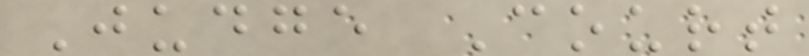Judge Court
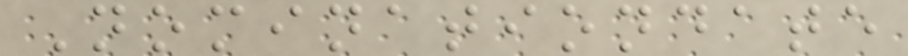Nominationdate
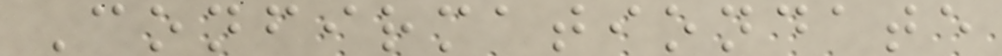Confirmationdate
